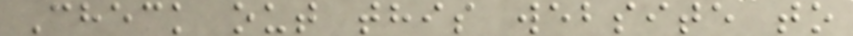Check out this website to
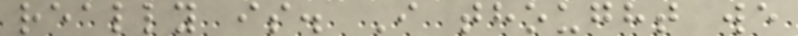really is. I thought we
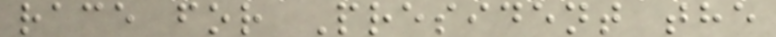race for President the
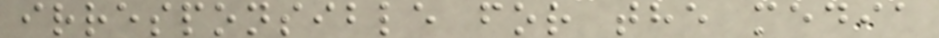irresponsible for the media
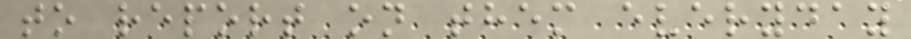to report on them everyday
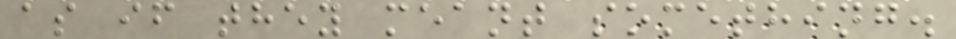as if they meant something.
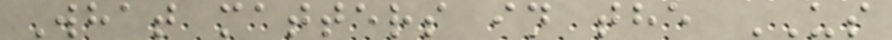What matters in the US
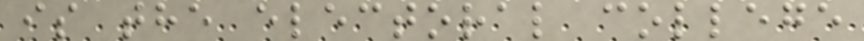is the electoral college
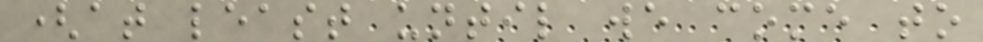(at least until we come to
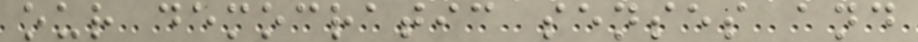our democratic senses and
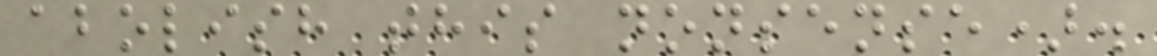abolish this nonsense).
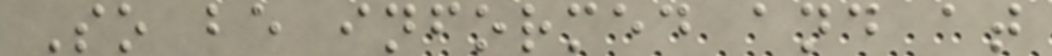So be informed and at
